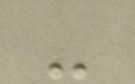-
